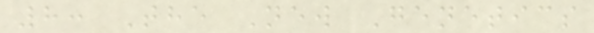8: The New Genetics
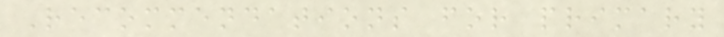Recommendations for primary
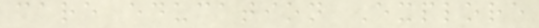care education Explore
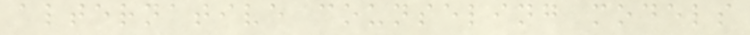alternative counseling models
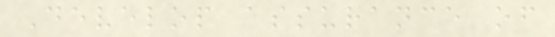Develop assurance of
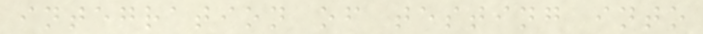integration of testing into
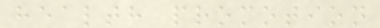health promotion
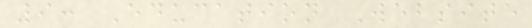9: Education Website
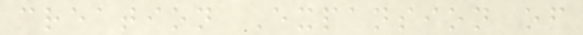creation Expansion of
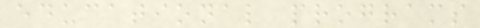educational programs
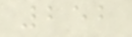252
